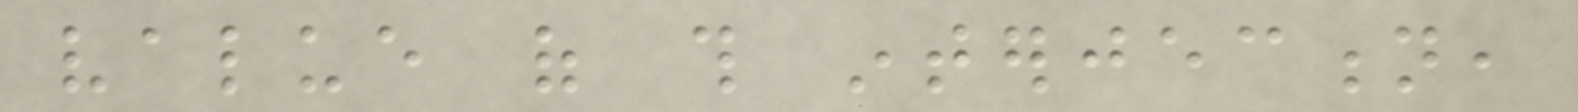value of this interjection,
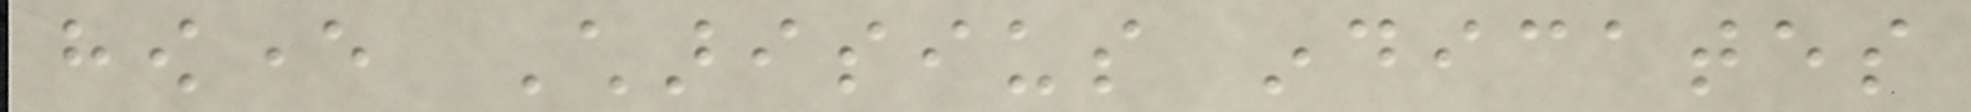however Charisius indicates
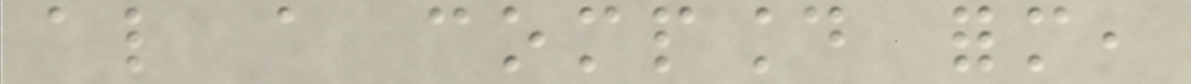also a compound form,
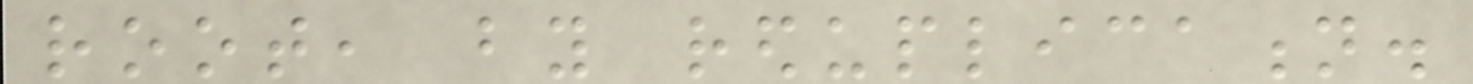root, by reduplication.
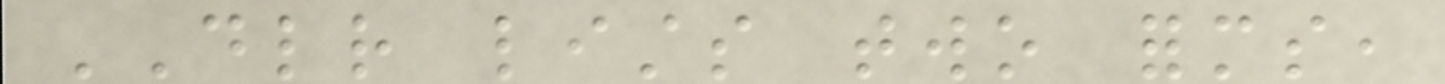DLR lists two forms,
